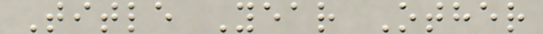Title Year Other
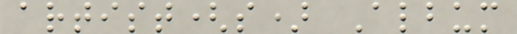artist(s) Album
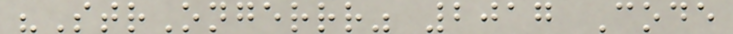"StrOngerrr" 2017 Code
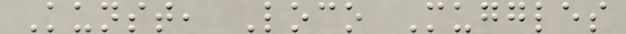Kunst, Loco Muggles
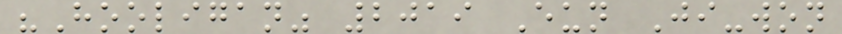"Hooligan" 2019 Eun Ji-won
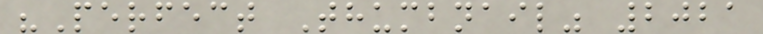"Perfect Thumbnail" 2021
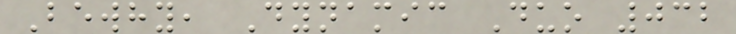Bewhy, Dynamic Duo 032
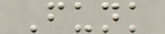Funk
